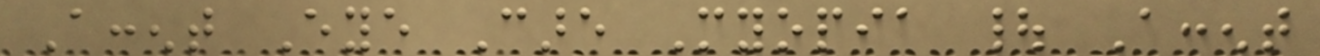Accent Eye Care Myopia | Accent
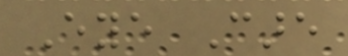Eye Care
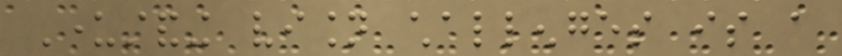Understanding vision challenges is a
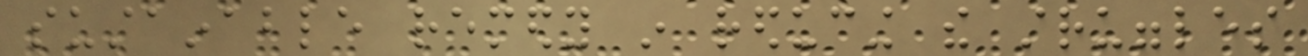sustainable remedy in reducing the struggles
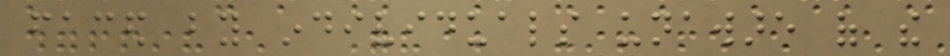faced by individuals unaware of the
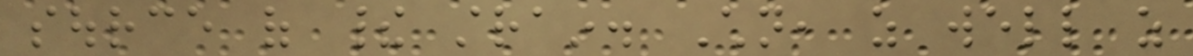source of their strain. Children, as well as
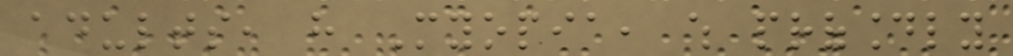adults, have Myopia, which profoundly
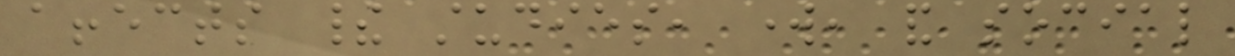affects their studies, work, and social
